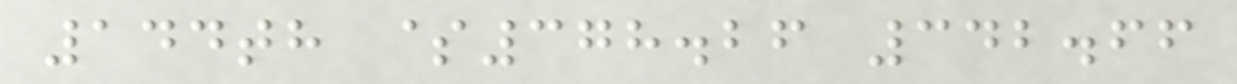144th $378.26 342.66
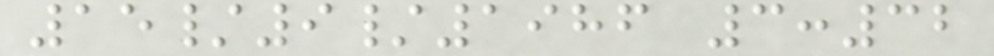15/9/1986 3:32
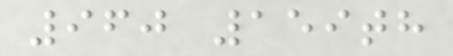960 159th
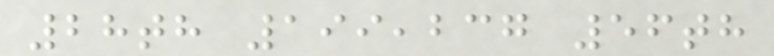28th 199,237 56th
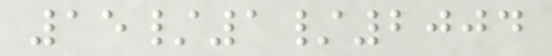15/1/2004
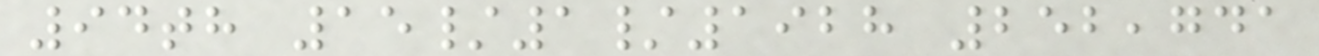94th 15/1/1928 252,741
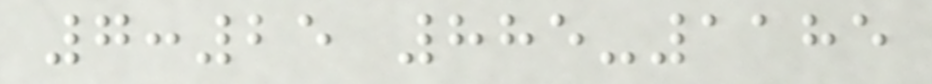7:25 885-1185
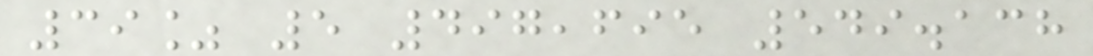39% 5 497,695 549.138
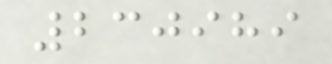230989
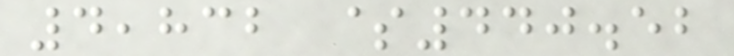4,832 $440.52
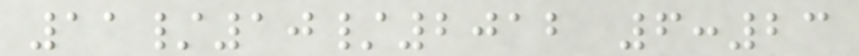11/10/2012 6:23
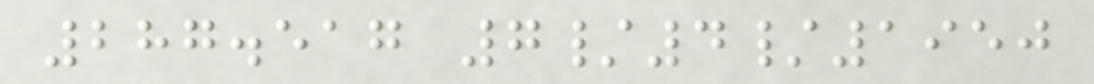287.517 7/4/1950
